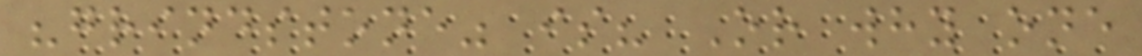"grindstone" is? Or why one
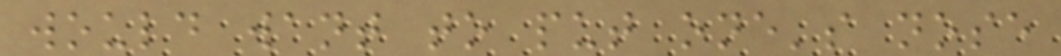would want to put one's nose
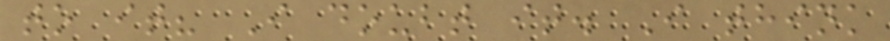to it? I doubt it. I think
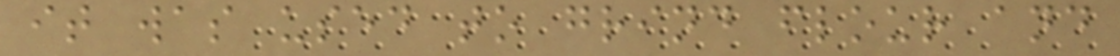it was used to grind flour and
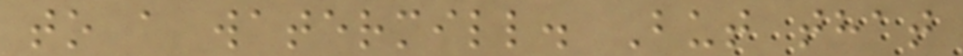to a watermill. But that
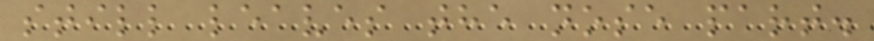still leaves the nose part.
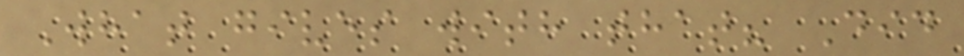What gives with that? Did
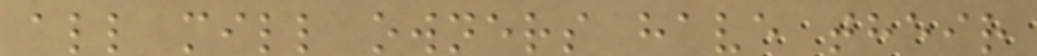all mill owners have their
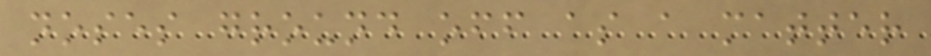noses ground off as a matter
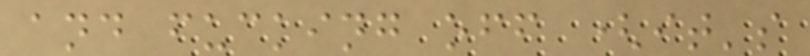and fucking off (it's
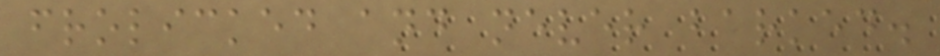frolicked and never barked.
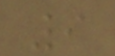9
